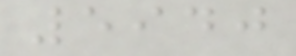5940
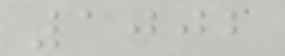1002
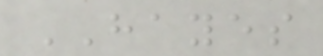HAYES
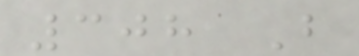308 B
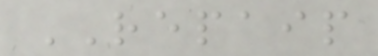REPAIP
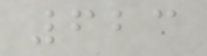623
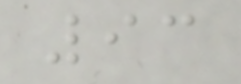93
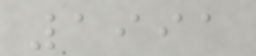1991
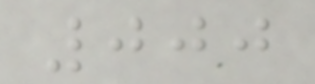000
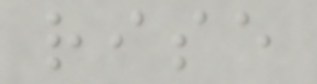rise
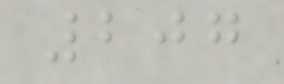207
